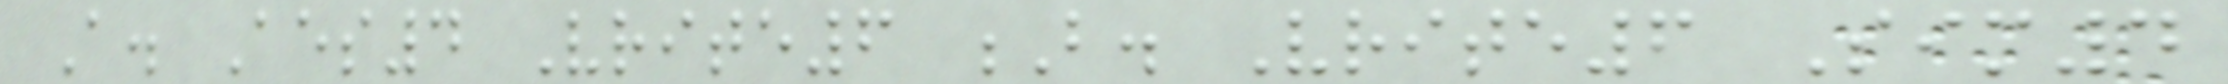A. Aes4 Vrite6 B. Vrite6 Sim4
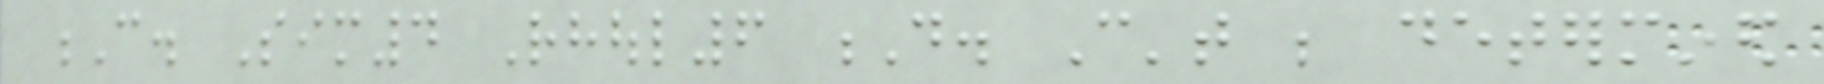C. Sim4 Rhoul6 D. Can't be determined
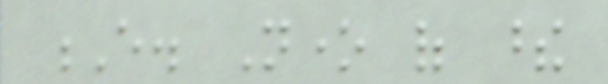E. None of these
